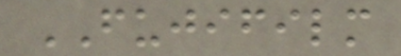FUJIFILM
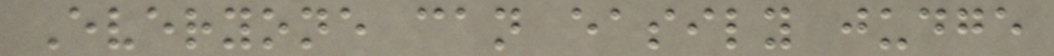Everyone can easily judge
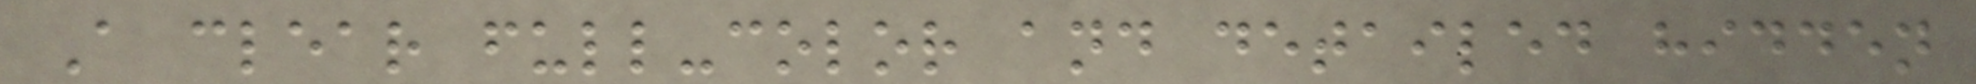A clear full-color and detailed hidden
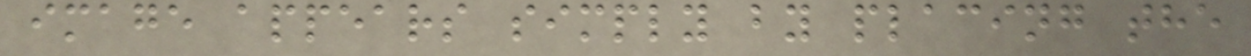image appears simply by placing the
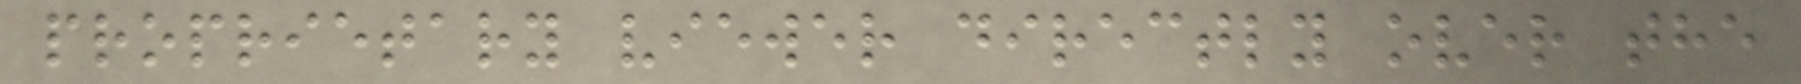proprietary viewer directly over the
